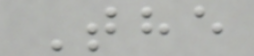The
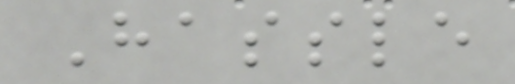Hassle
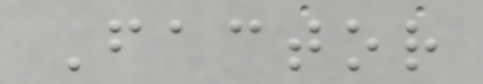Factor
